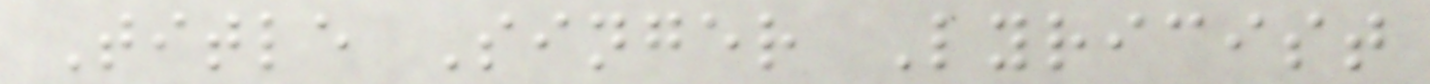Title Singer Lyricist
